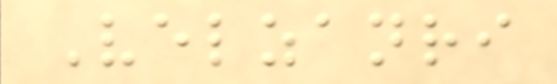Velzanri
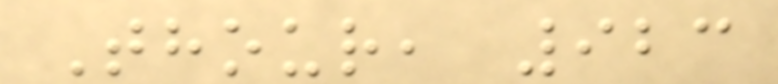Thour, 923
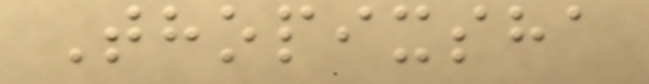Thopixsha
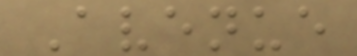Avenue
